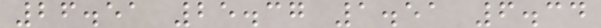26.51 25.37 1.51 6.34
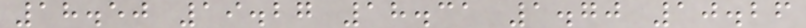18.50 19.27 18.31 1.70 10.26
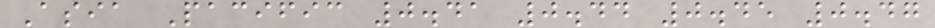Asia Pacific 0.41 0.44 0.45 0.47
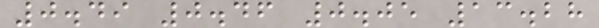0.49 0.46 0.05 13.28
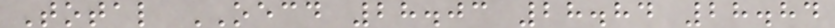Total OECD 28.03 28.84 28.84
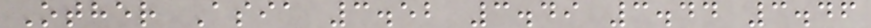Other Asia 3.52 3.49 3.44 3.46
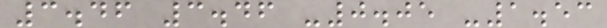3.46 3.46 -0.05 -1.53
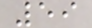59
